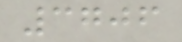3706
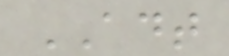ADT
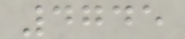4745
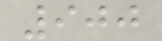900
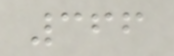366
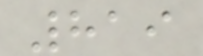819
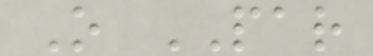O PAR
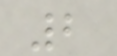2
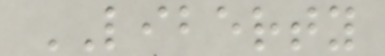LIBERTY
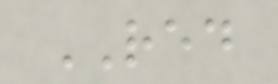RED
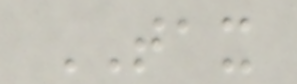TAX
